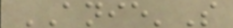ANIE'S
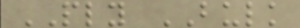PLY BULK
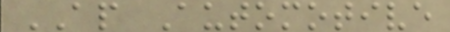AP Automotive
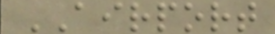AIRPORT
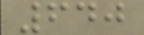640
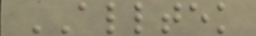ALLTEK
